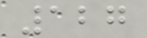127
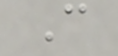C
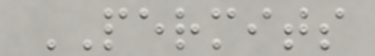PERMITS
